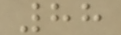88
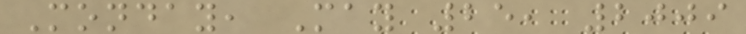Monday, May 25, 2009
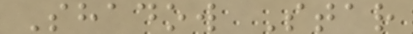Shadow Star
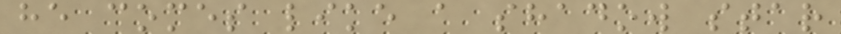he comes like a shadow star
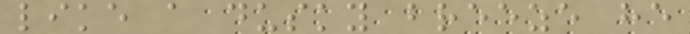like a dusky breeze he
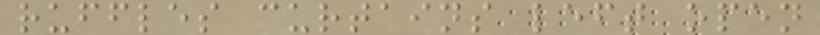ruffles curtains left open
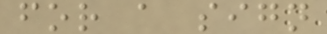for a sign
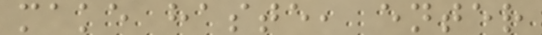make haste, enter
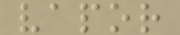vapor
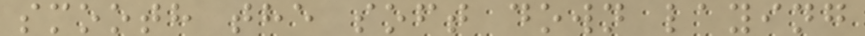smooth the soft down laying
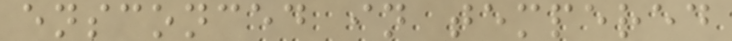ensconced in tempered
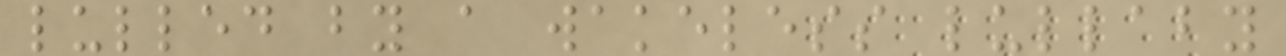lulled by a wakeless lullaby
